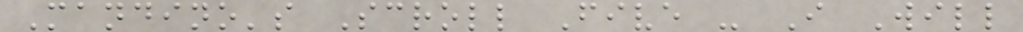Mandino's Scroll Five - I Will
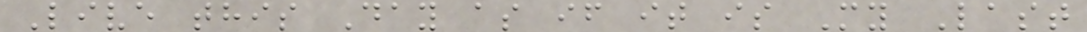Live this Day as if it is My Last
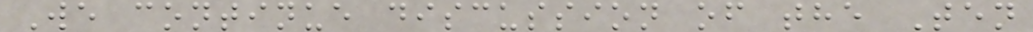We continue discussion of the Ten
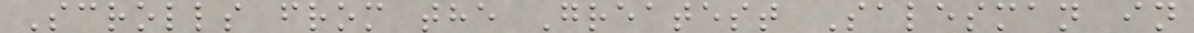Scrolls from the Greatest Salesman in
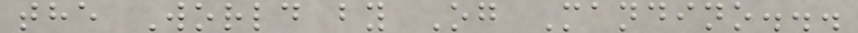the World by Og Mandino...
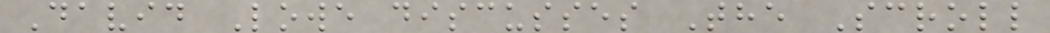David Lowe discusses The Scroll
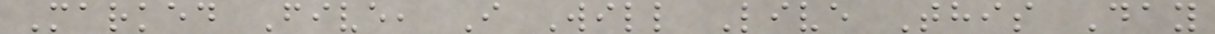Marked Five, I Will Live This Day
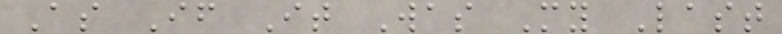As If It Was My Last
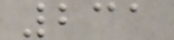231
